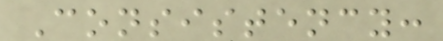Consistency:
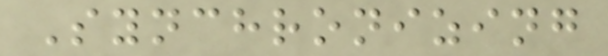Synchronizing
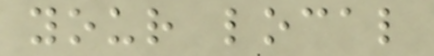your local
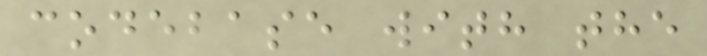codebase with the
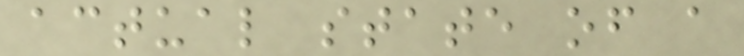actual state of a
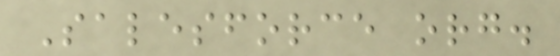Salesforce org.
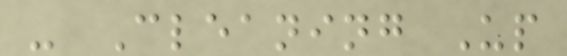- Cleaning Up
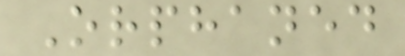Orphaned
